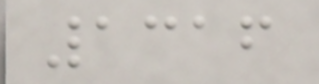1316
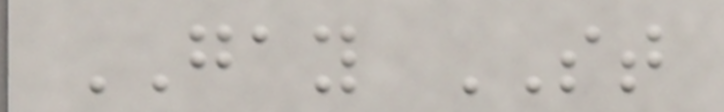GAY ST
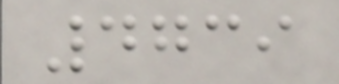4739
